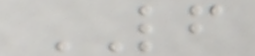LF
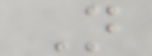N
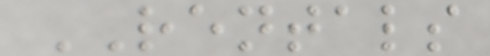RENTALS
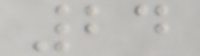24
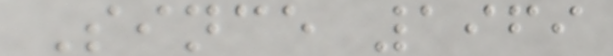Since 1969
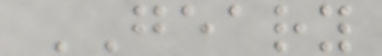GEARY
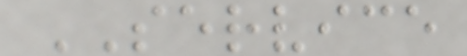SERVICE
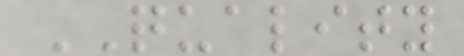QUALITY
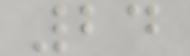24
